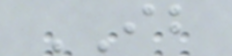IB
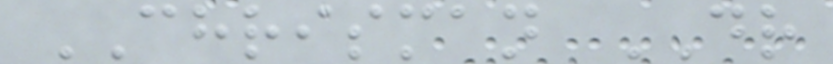CHRISMAN DR
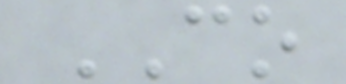CO
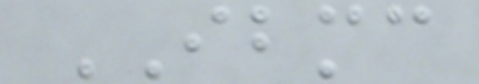IBMC
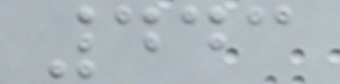443
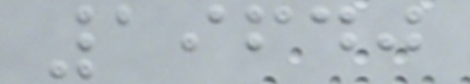19640
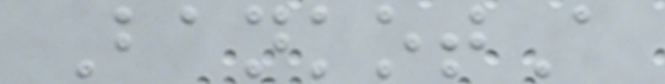BankotA
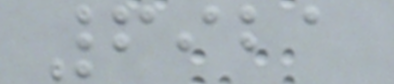6921
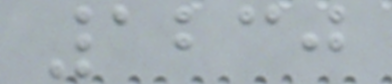1230
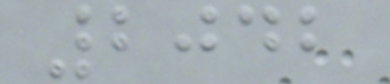2042
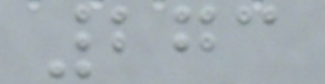273
